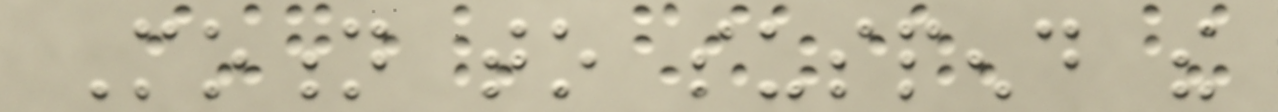Motion to suspend the
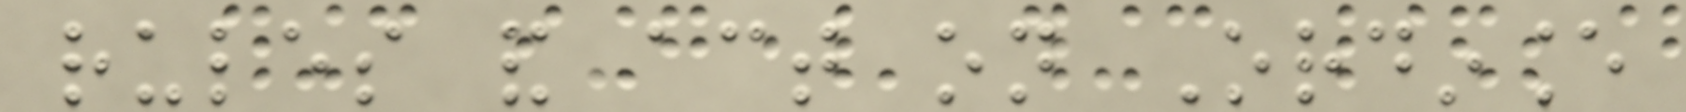rules and act on Ordinance
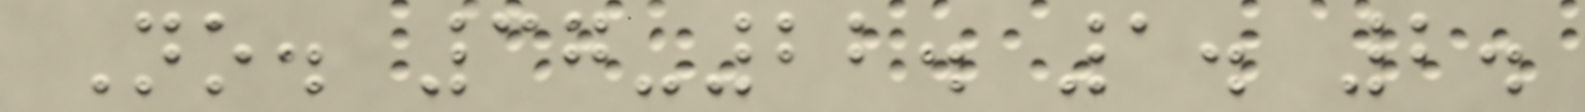No. 37-22. 1. 2.
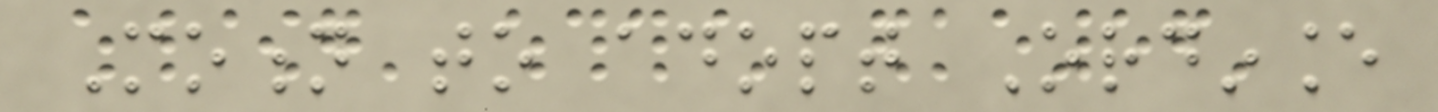Motion to adopt Ordinance
